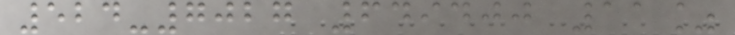524-7027 649400 11%
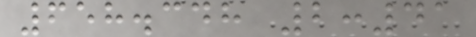658.348 2:41
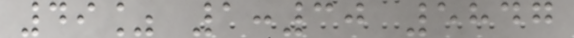49% 1:30 5847
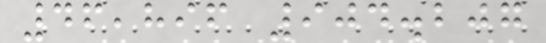46,896 904.207
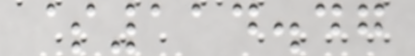$114.47
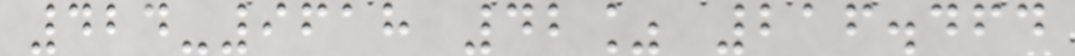424-9618 42% 216.464
